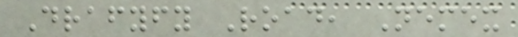Drafyfy Road, Nemex
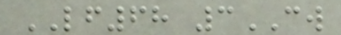LF68 3CW
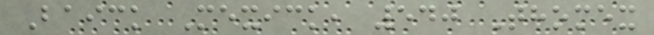Baick Mexick, 540 Thomex
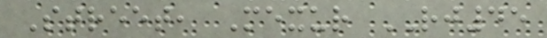Street, Mexur RJ45
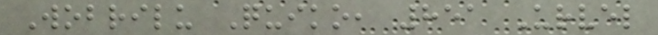Wobrilu Quiko, 851 Urvel
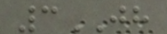3JH
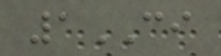1CI
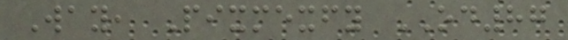Way, Pixmexfy OD87
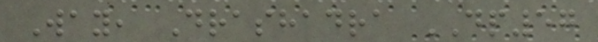Way, Drashadra DP57
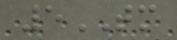5TM
